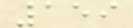159
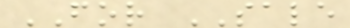FOR SALE
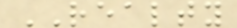REALTY
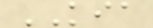KIA
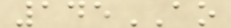145AO
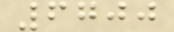6700
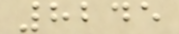8245
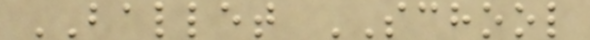BALLET SCHOOL
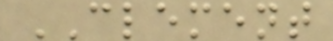CLEMENT
